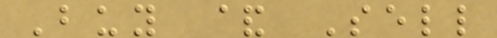Buy & Sell
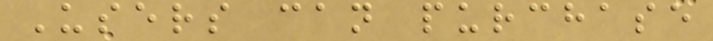Users can purchase
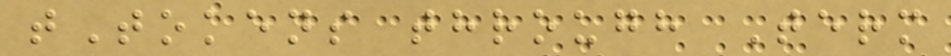tTokens through Term
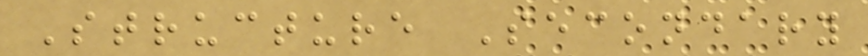Structure Secondary
